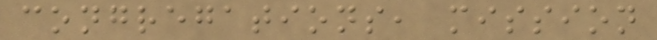congregations, mission
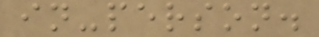in-person.
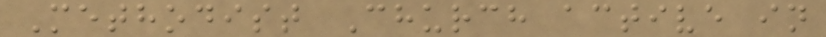Methodist Church active in
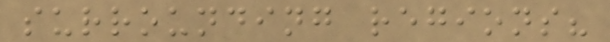surrounding regions?
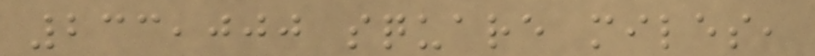233,000 square miles,
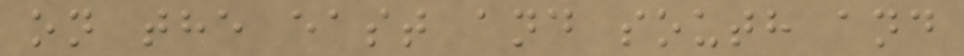on the east and south and
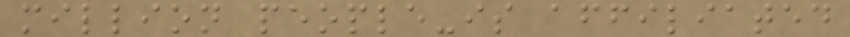million people-is affiliated
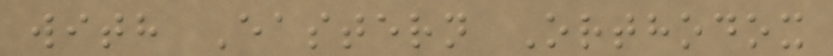with Eastern Orthodox
